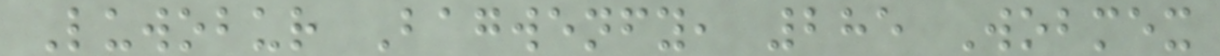Luwobur Bagwenfy, 285 Wobmex
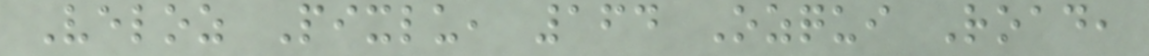Veloz Pixlu, 164 Ozqui Road,
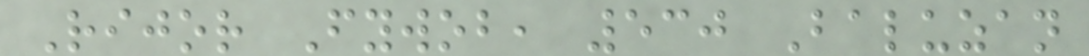Rijor Fywob, 530 Baluzan
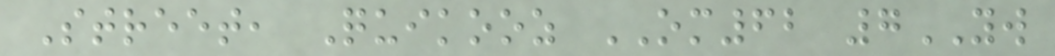Street, Quikooz OM62 7YW
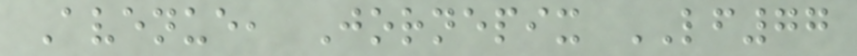Avenue, Jornepix LF77
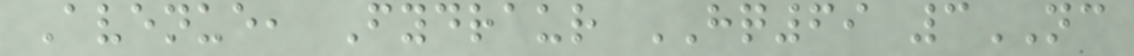Avenue, Fydraur HQ69 3NC
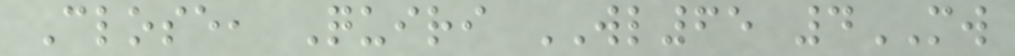Close, Quiri WL65 4MW
